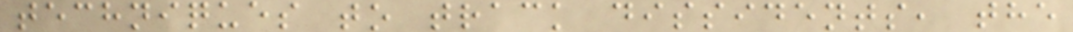techniques to track dissidents, the
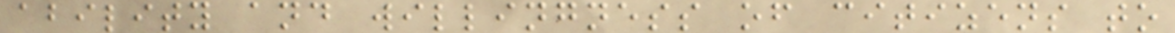ability and willingness of citizens to
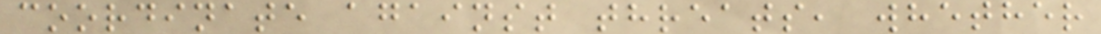coordinate against threats, whether
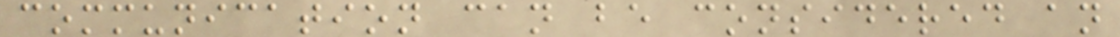communication can be considered an
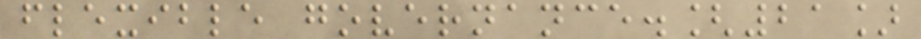flexible governance.[21]
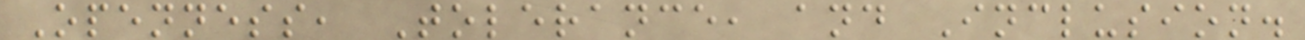Openness, Tolerance, and Inclusion.
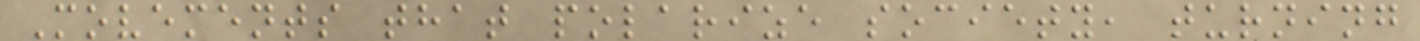Movements that polarize society, turning
